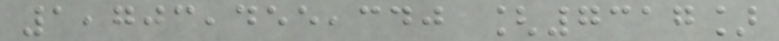1,703,455,340 [7317]
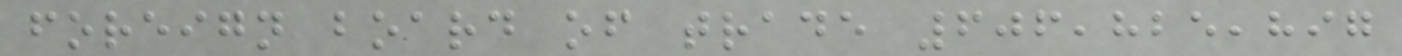foreign board of trade 606,825,897
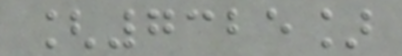[7325]
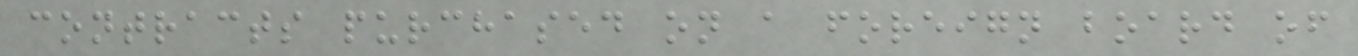contracts purchased on a foreign board of
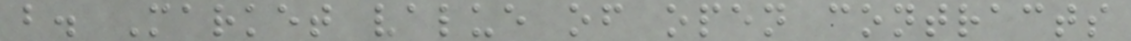b. Market value of open contracts
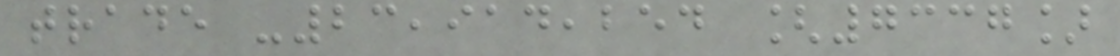trade -23,914,254 [7337]
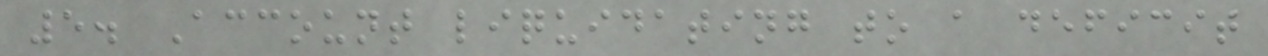5. Account liquidating to a deficit
